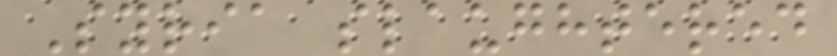Syria slaughtered
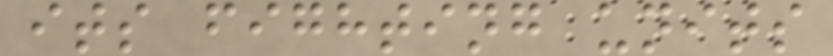its fighting units
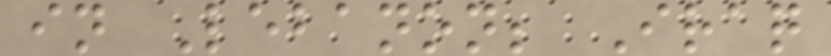in Lebanon; Iraq
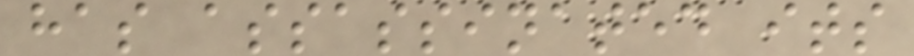has assassinated its
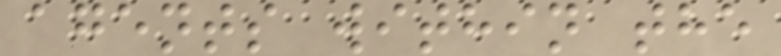agents within the
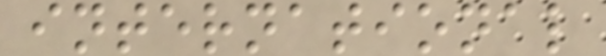international
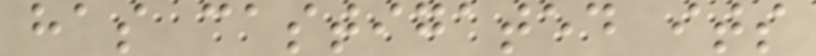has castigated its
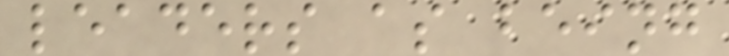leaders as being
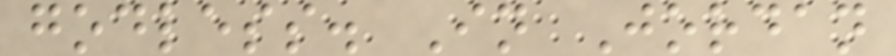godless. In Jordan
